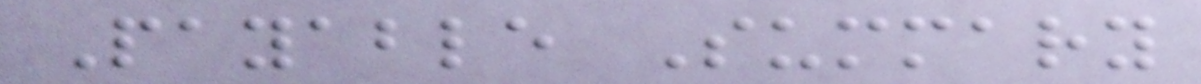Payable Summary
